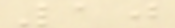10
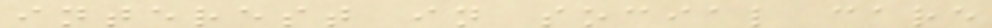interest in social care
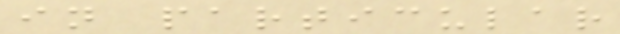in particular
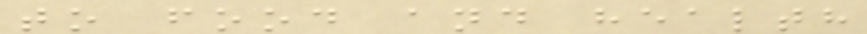to food and health
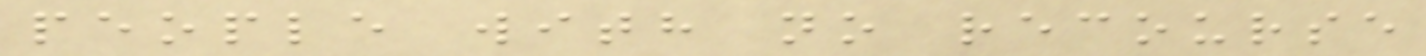people with no recourse
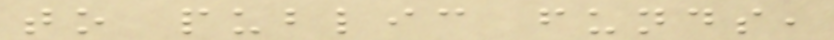to public funds,
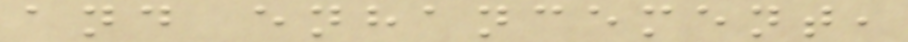and enhancement,
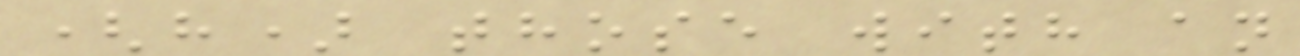(h) those with an
